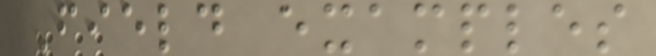Field examples
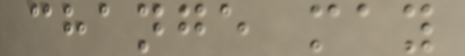change may
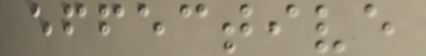effective
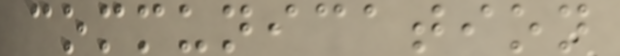communication
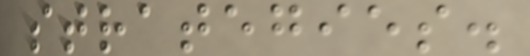strategies.
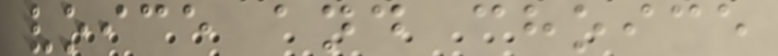voice and choice
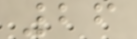26
